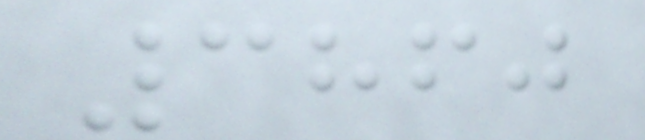3860
